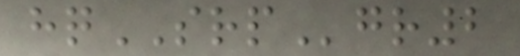hqSRPgr2
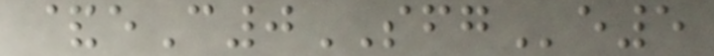&eC0SFGe5
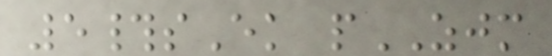5#sEk pZJM
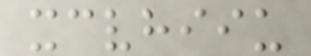xcvhiiu
